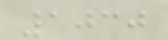1030
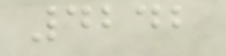4242
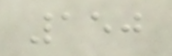150
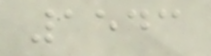1543
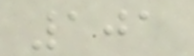101
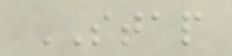STAP
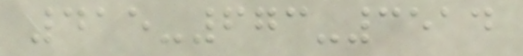415-673-3514
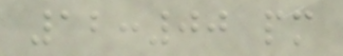12:00 pm
